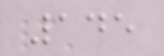145
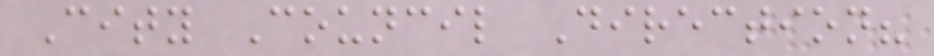City Council Direction?
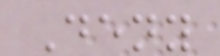Deny
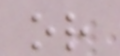or
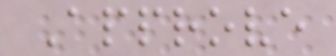Approve
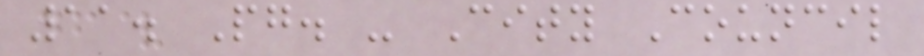11. Pg. - City Council
